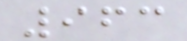963
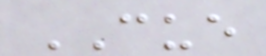CUE
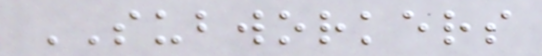SUBWORKERS
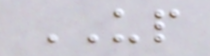UP
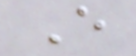E
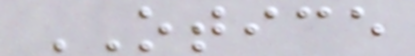OTICE
